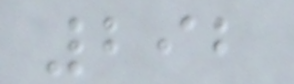292
